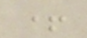+
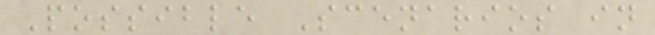Possible Scenarios in
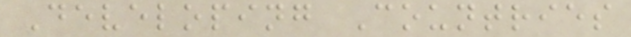Developing Countries
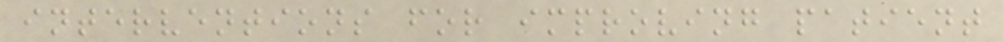interventions for improving patient
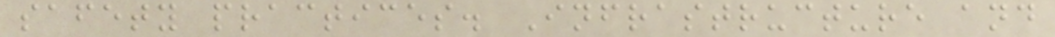safety practices. Infrastructure and
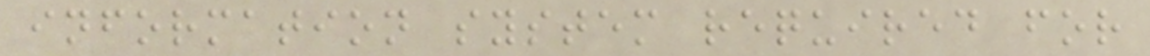information system required for
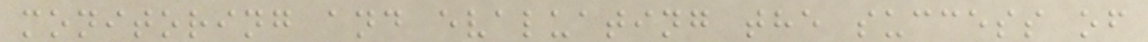monitoring and evaluating the success of
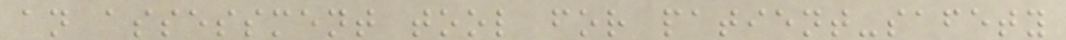an assessment tool for patient-safety
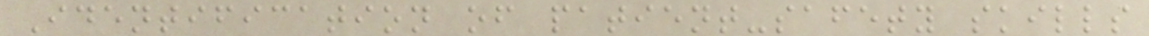Identification of patient-safety skills
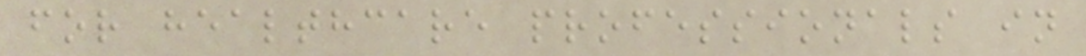for healthcare professionals in
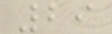29
